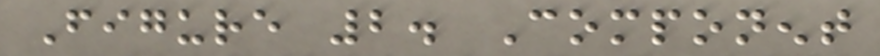Figure 2. Component
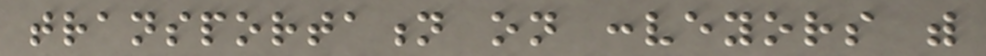transportation on conveyors with
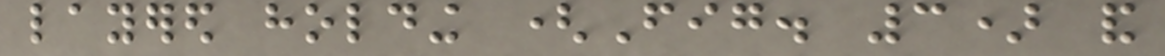layered holding (Fig. 3) and
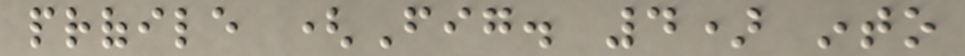profile (Fig. 4) into
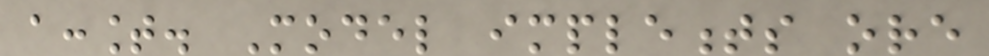account. Model implements ore
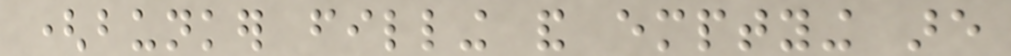(bunker filling and emptying are
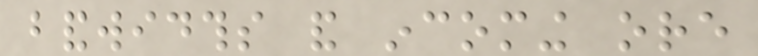bandwidths and incoming ore
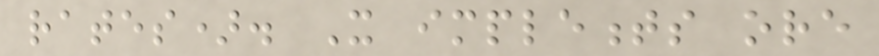rates). It implements ore
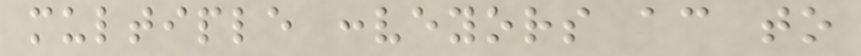multiple conveyors according to
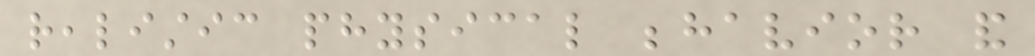realistic physical behavior and
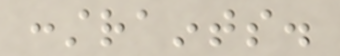constraints.
